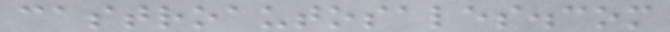castroautosales.com
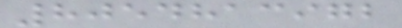8054813972
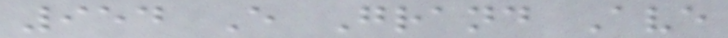954 E Grand Ave
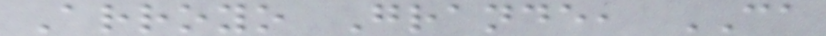Arroyo Grande, CA
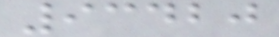93420
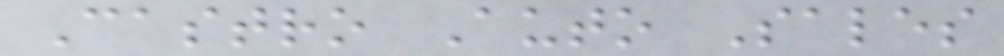Castro Auto Sales
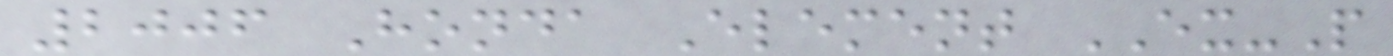2006 Honda Element EX-P
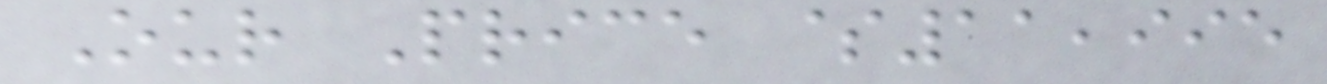Our Price $11,995
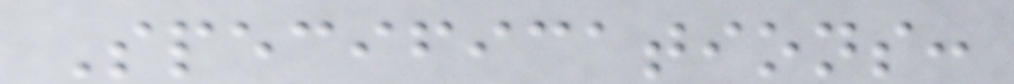Specifications:
